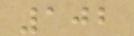102
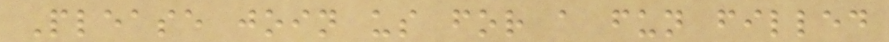Please join us for a fun filled
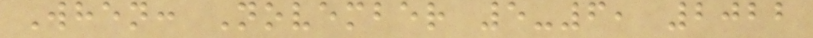When: November 5-6, 2022
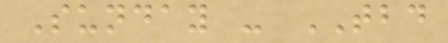Sunday - TBD
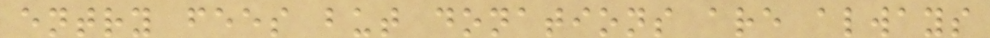entry fees but donations are always
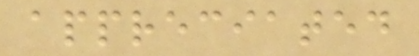appreciated
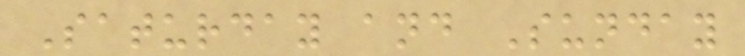Saturday and Sunday
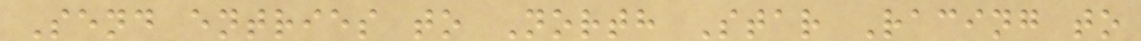Send entries to North Star Racing to
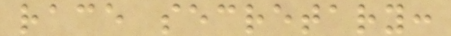race secretary:
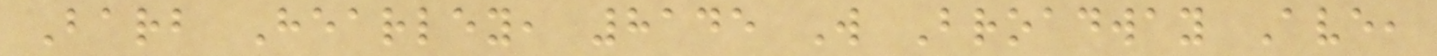Barb Hearley, 8145 W Broadway Ave,
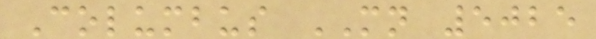Columbus MN 5025
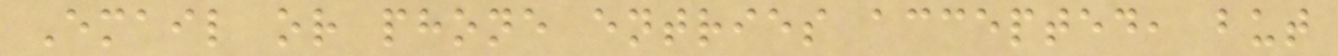Email or phone entries accepted, but
